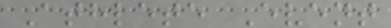Athlete Event
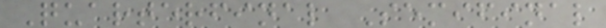Quarterfinal Semifinal
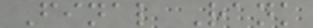Final Rank
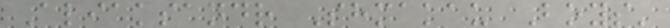Aliaksandr Shmakau Boys'
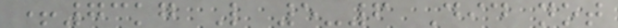+73kg L 5-6 Did not
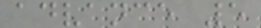advance 5
